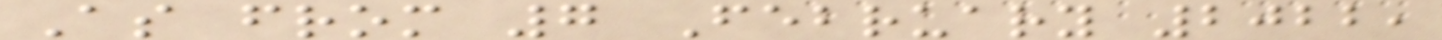As from 7 February 2022,
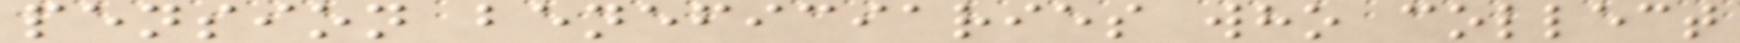pension beneficiaries who collect
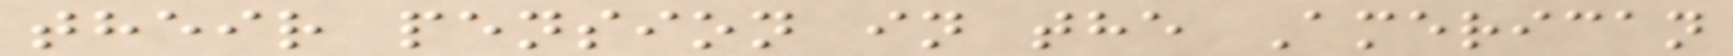their pension in the American
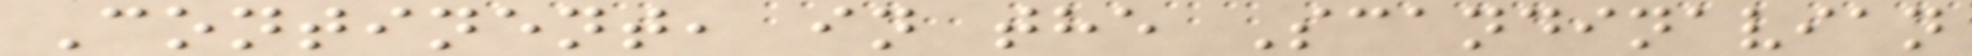Continent, in the Scandinavian
